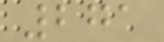271
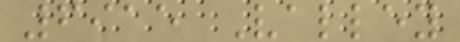6915 Valley
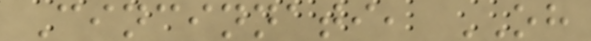Cincinnati, OH
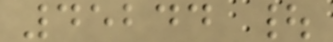45244 |
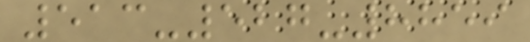513-527-8859
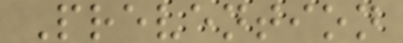Prevention
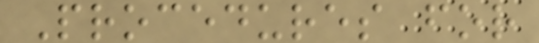Procedures for
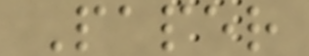Paper
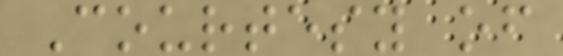Courtesy of
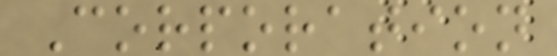Corporation
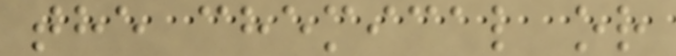the chemical or
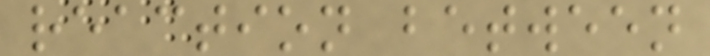reaction between
